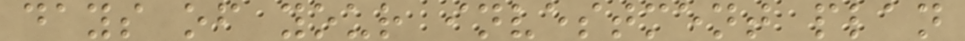days of your investment plan
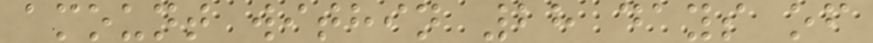amount within 28 days of
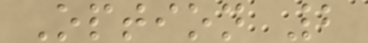Option 2
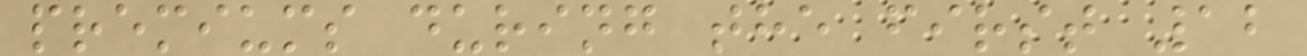premiums during the first 12
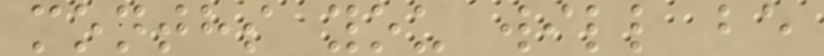months you will be
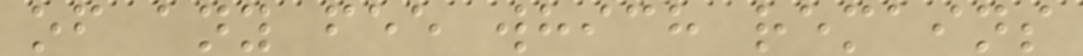of any fee which remains
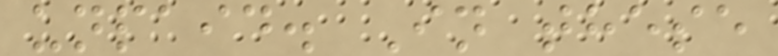unpaid. In these
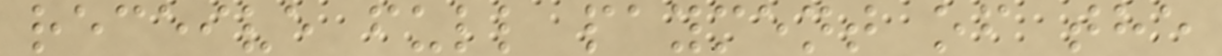receive full payment of the
